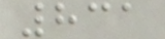831
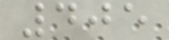405
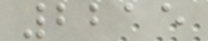2215
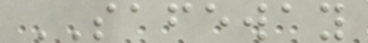SAFEWAY
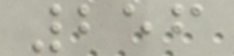256
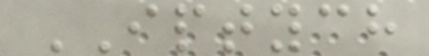IPTYCH
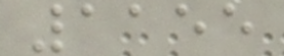1155
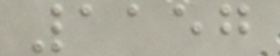1157
